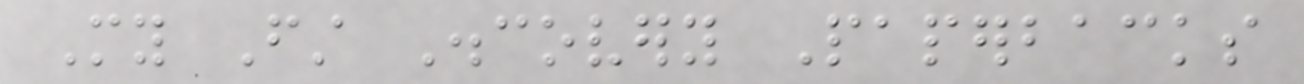My First Discovery Paperbacks
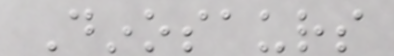Dinosaurs
